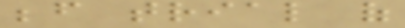before trial of
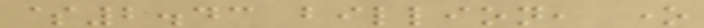$2.43 billion, one
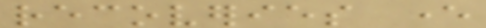recoveries ever
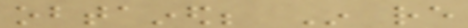obtained; In re
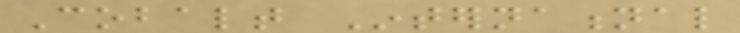Cobalt International
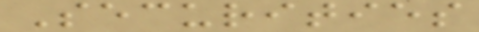Securities
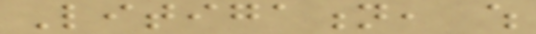Litigation, which
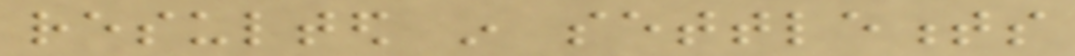resulted in settlements
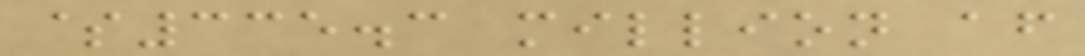$335.3 million after
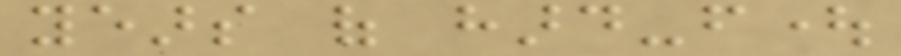years of hard-fought
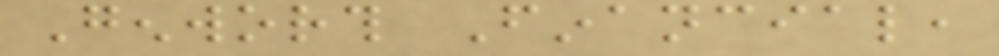Genworth Financial,
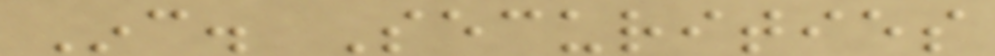Inc. Securities
